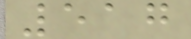517
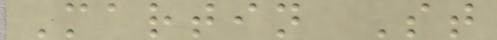Martin St
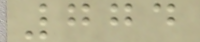774
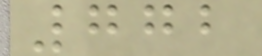772
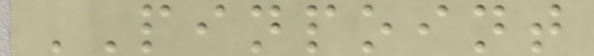PINPOINT
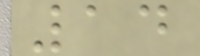14
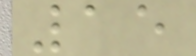15
